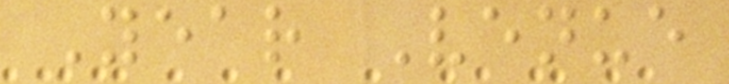Year Venue
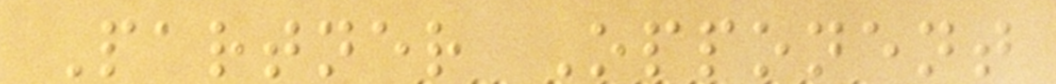Partner Opponent
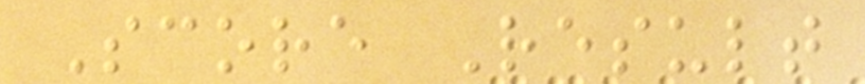Score Result
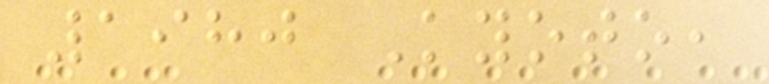1980 Kyoto,
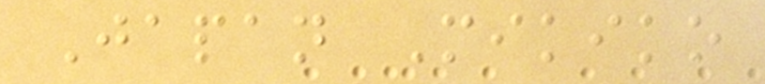Japan Mikiko
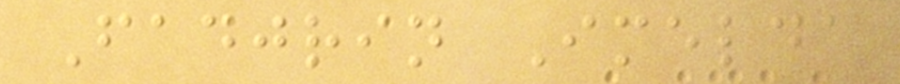Fadjrin Imelda
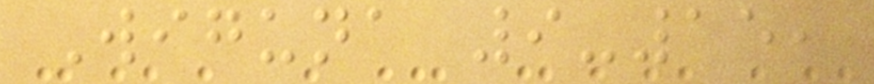Wiguna 9-15,
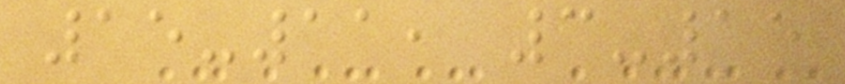15-11, 3-15
